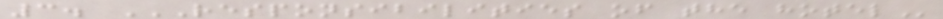3. RESPONSIBILITIES OF THE HOTEL
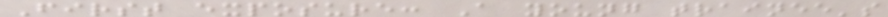First exposure: A young trainee's
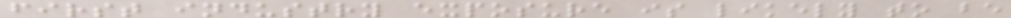first industry exposure is likely to be
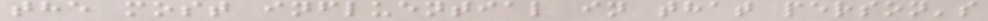the most influential in that person's
